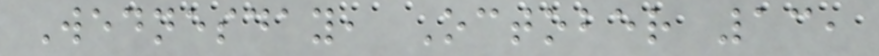Wednesday, October 13,
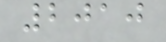2010
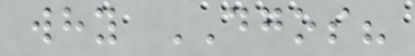why DGOS?
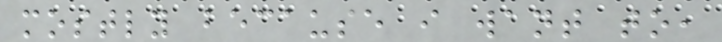mostly because i want to,
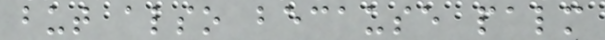but also because palm
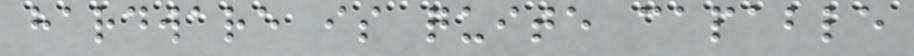hardware is quite capable
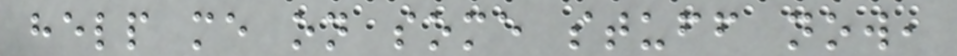help me on some stuff now,
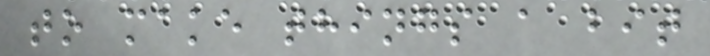to make things a bit
